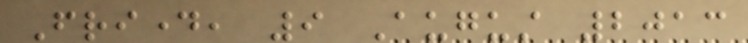Friday, 9 August 2013
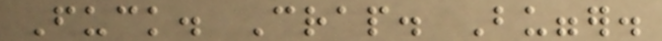Fuck. Crap. Bugger.
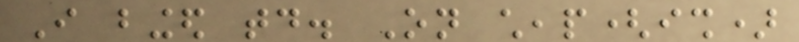I binged today. On cheap(ish)
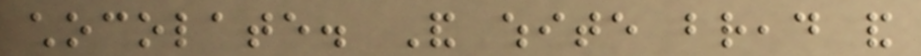chocolate. And white bread and
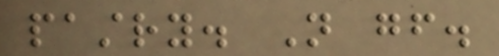pastry. Not gf.
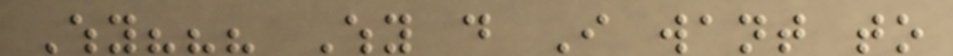Why??? Why do I want to
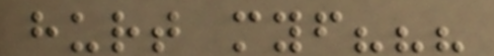hurt myself???
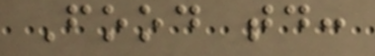Food today:
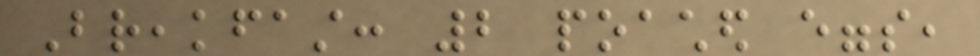Breakfast: 2 poached eggs,
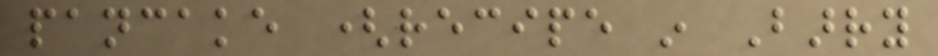pancake (recipe in Barry
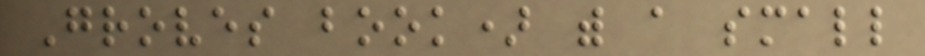Groves book) with a small
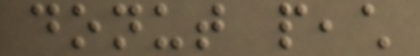donut peach
